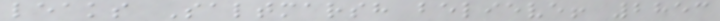leaks Saltmarsh believe! 2853
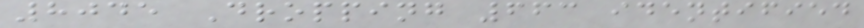8045 Dropping 663 identified
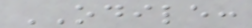ODILE:
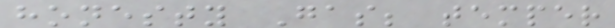honesty Gas; temper
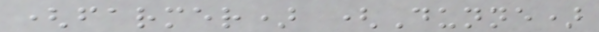(farmer) (Dunne)
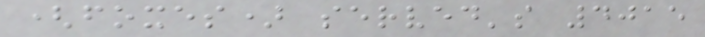(foxes) served's 4015
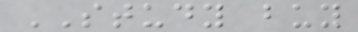STUDY buy
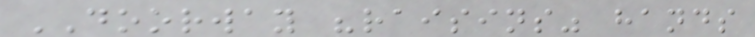DOORWAY "raisins" hands
